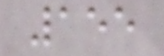155
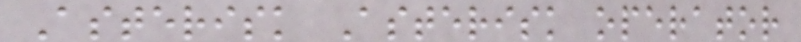Asterisk Asterisk operator
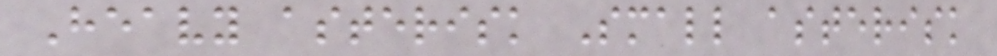Heavy asterisk Small asterisk
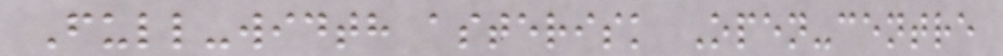Full-width asterisk Open-centre
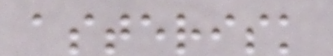asterisk
